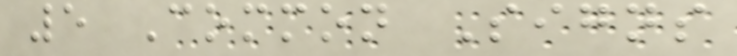5 Common Signs
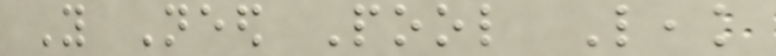You Need Pool Leak
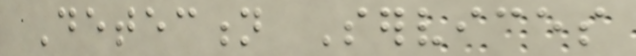Detection Services
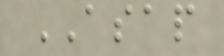ASAP
